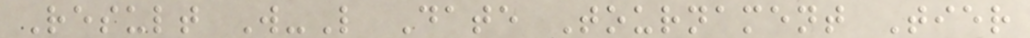Result W-L Date Tournament Tier
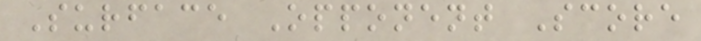Surface Opponent Score
